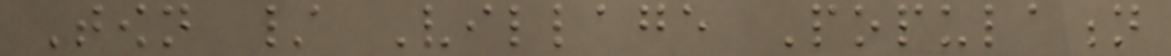Town / Village Population
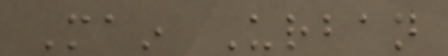Main Urban
